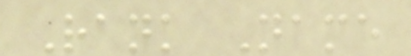Rank Name
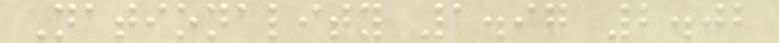Nationality 1.97 2.02
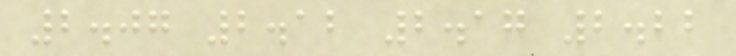2.07 2.12 2.17 2.22
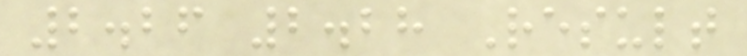2.26 2.28 Result
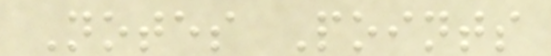Notes Points
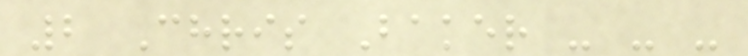2 Chris Baker - - -
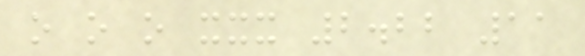o o o xxx 2.22 11
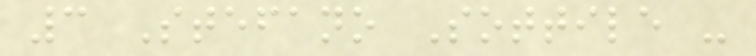3 Stefano Sottile -
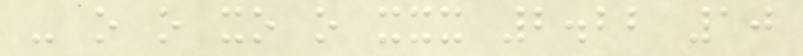- o o xo o xxx 2.22 10
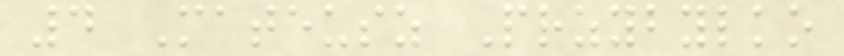4 Mateusz Przybylko
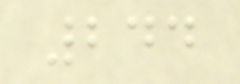244
